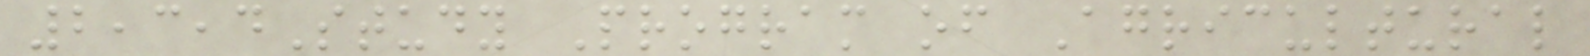2,3,4Study Program of Agricultural
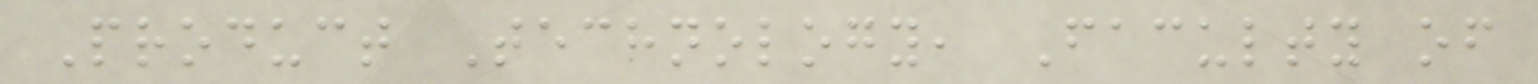Product Technology, Faculty of
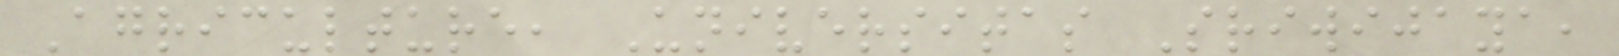Agriculture, Universitas Sriwijaya,
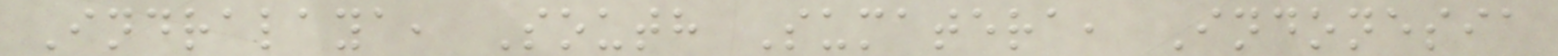Indralaya, South Sumatera, Indonesia
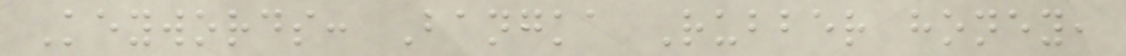Keywords: Bangka Rubber honey,
